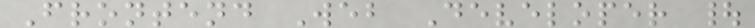Frontend Web Developer |
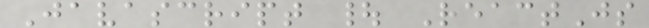Javascript | ReactJs
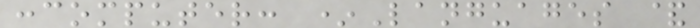:computer: *Languages &
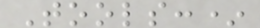Tools:*
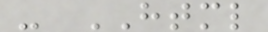- HTML
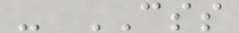- CSS
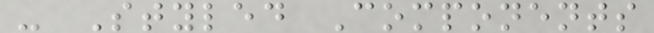- Styled Components
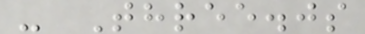- Three.js
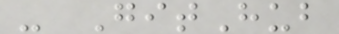- GitHub
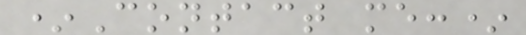*Contact me:*
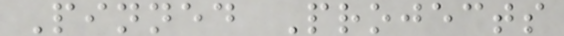Pinned Projects
